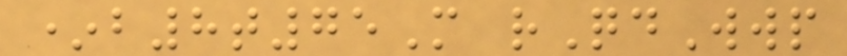*b8t75M rQdWwp
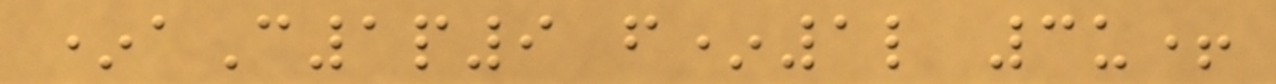*aC1p9 f*1l 3u+
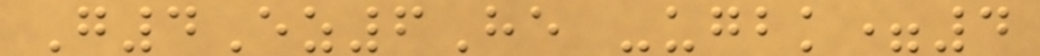G4Ez6He -ugbk=4
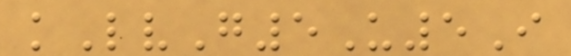kLvG5U5I
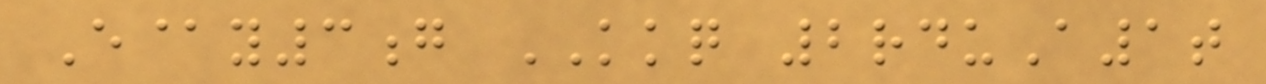E@y3g KKQ 2rduA1t
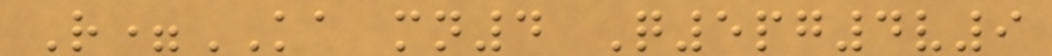R=KA mn4 Q5pg4v9
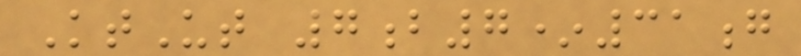KtUt 7b7*31g
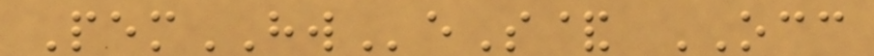PemHWeS& OCC
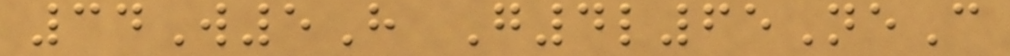34W5H G4l65NeC
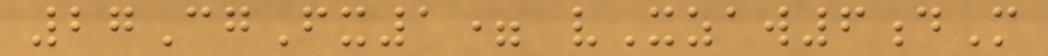27CgFx1= vXzaw6dM
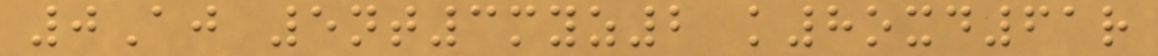0Aj 5nt3myz2 k8oxd61r
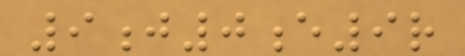9j0e9r
